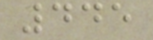445
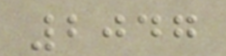2047
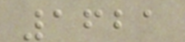1621
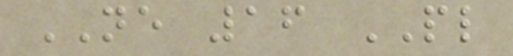NE 16 PL
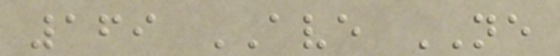169 AVE NE
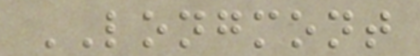LONGMONT
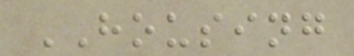HOUSING
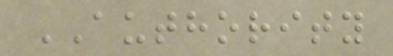AUTHORITY
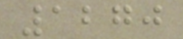1270
